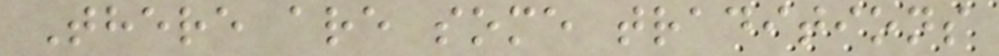There are some traditions
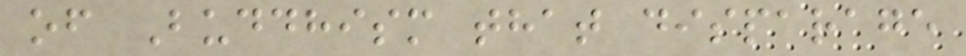of Buddhism that disparage
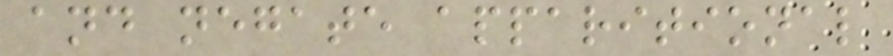and negate apparitional
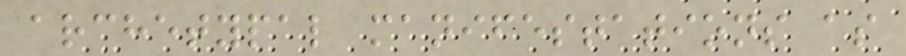archetypal manifestations as
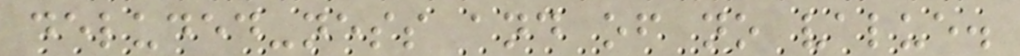deluded-ness and of no value.
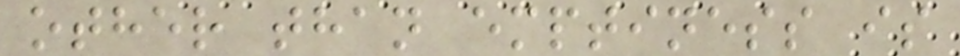other than emptiness is
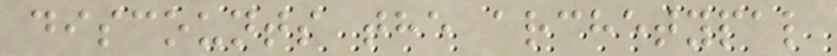discounts the archetypal
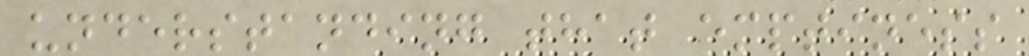understanding that emptiness
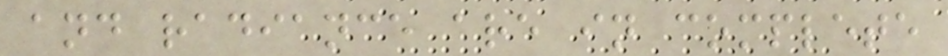and radiance are in complete
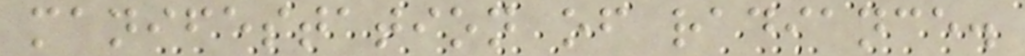manifestation of radiance.
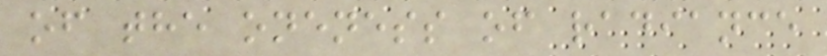of the oneness of radiance
